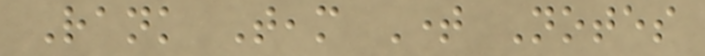Rank Team Time Notes
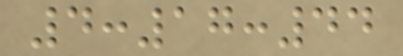4:17:44
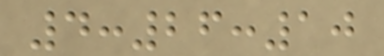4:26:10
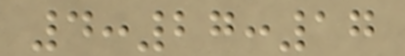4:27:17
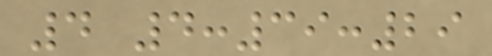4 4:39:29
